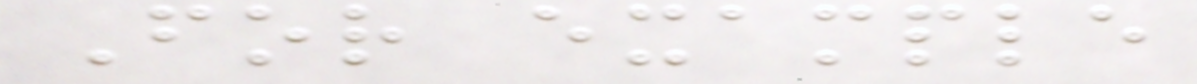For example
